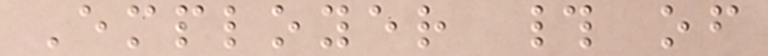Employer # of
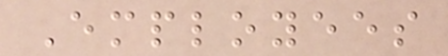Employees
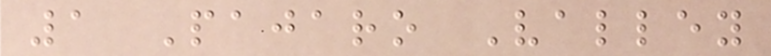1 Pajaro Valley
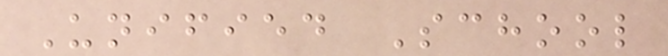Unified School
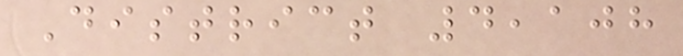District 4,108
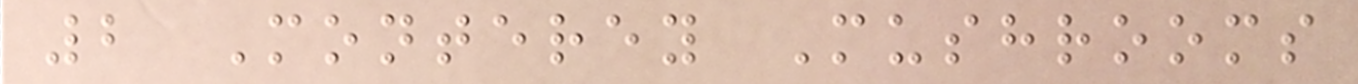2 Monterey Mushrooms
